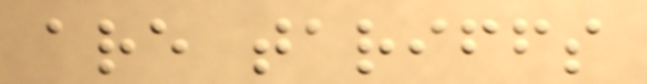are tariffs
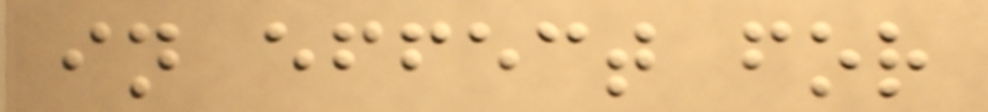in effect for
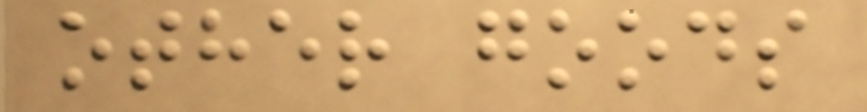other goods
